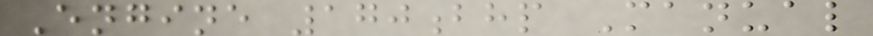Engine 170bhp Manual
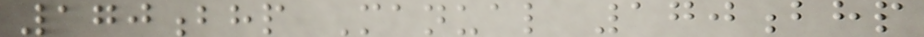170bhp Manual 170bhp
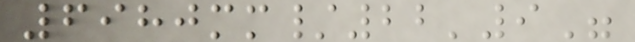6980mm/22'9"
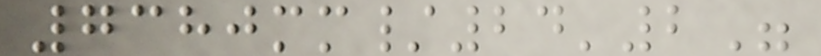7380mm/24'2"
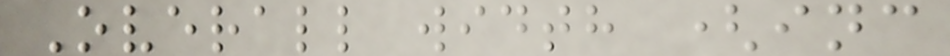Overall width (inc
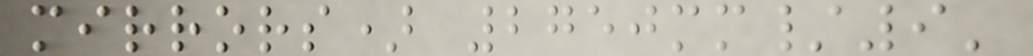mirrors) 2750mm/9'
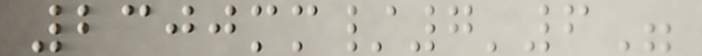2300mm/7'6"
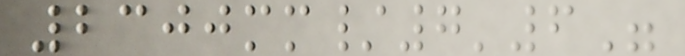2300mm/7'6"
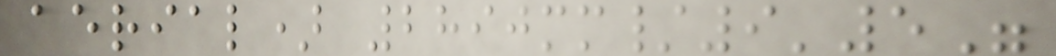aerial) 2890mm/9'5"
